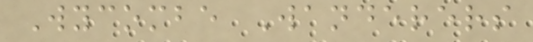Wycombe Wanderers
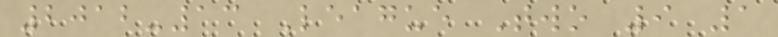2012-13 League Two 9 1
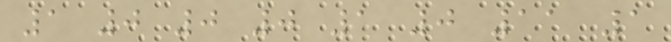1 0 0 0 1 0 11 1
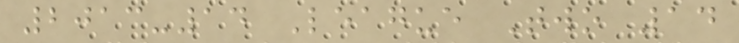2013-14 League Two 14
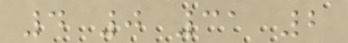4 0 31 2
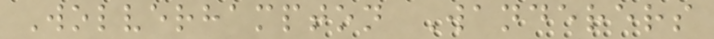Wolverhampton Wanderers
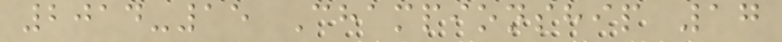2014-15 Championship 17
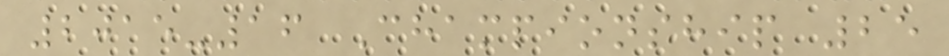2015-16 Championship 25
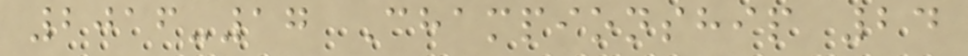2016-17 Championship 24
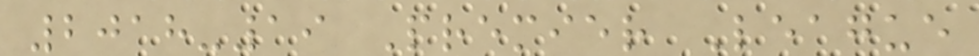2018-19 Premier League
